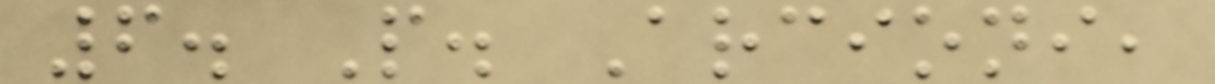6. P. Arcioni,
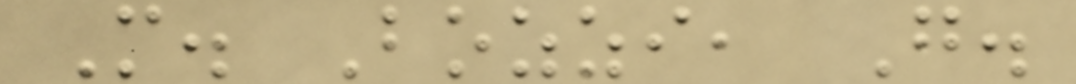M. Bozzi, G.
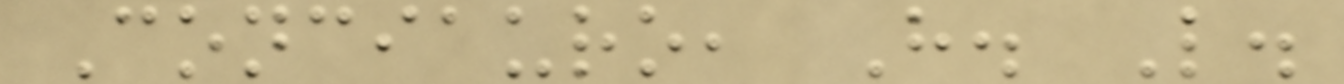Conciauro, H. L.
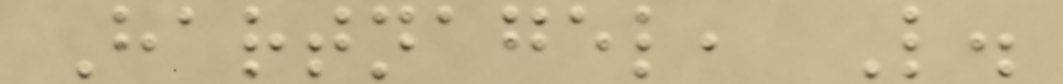Hartnagel, L.
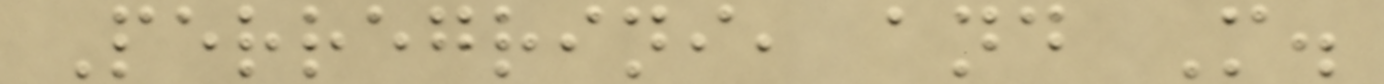Perregrini, and M.
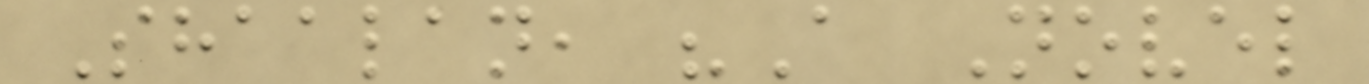Shaalan, "A Novel
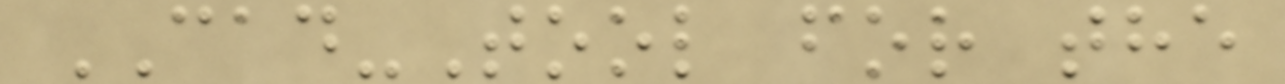CAD-Tool for the
